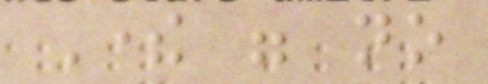There were no
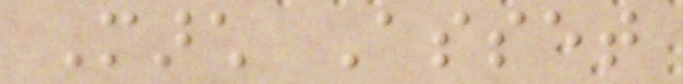March Asset
